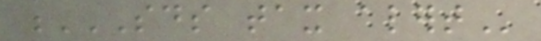SDS TAX ALERT
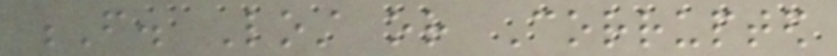F. Lost or Corrupted
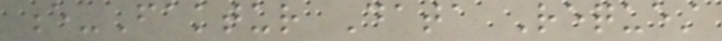e-Faktur Data Request
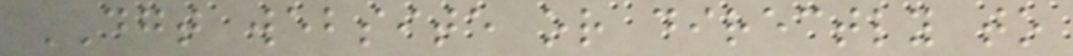DGT website or directly to
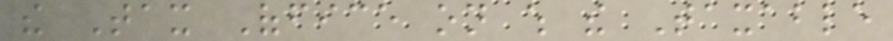the Tax Office on which the Taxable
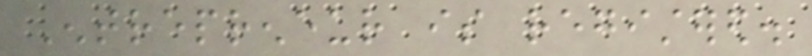Entrepreneur is registered.
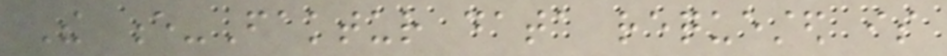The e-Faktur data requested is
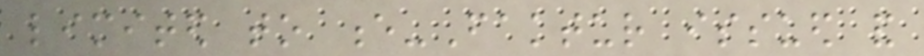limited to e-Faktur issued and
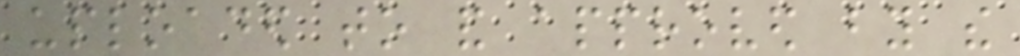uploaded to and approved by the
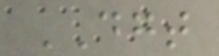DGT
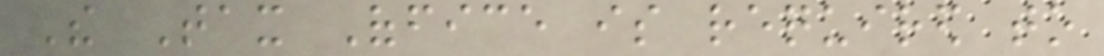The Tax Office is required to
